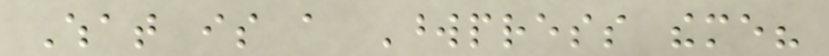What is a Wordpress theme?
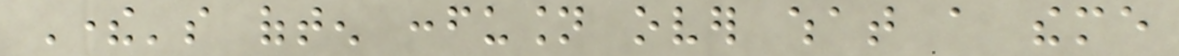There's often confusion over what a theme
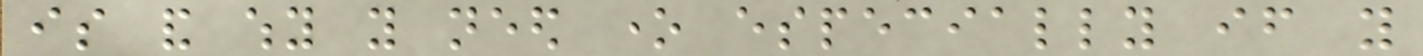is and why you need one especially if you
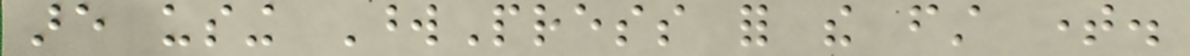are using WordPress for the first time.
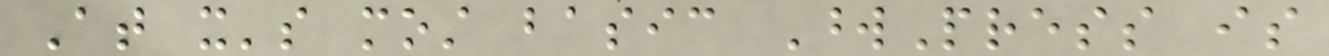At it's most basic WordPress is
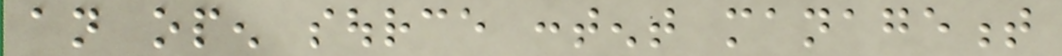an open source content management
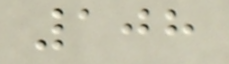108
